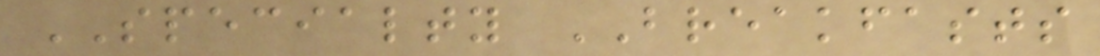SPECIALTY BREAKFASTS
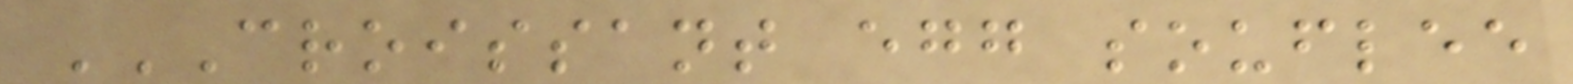CROISSANT EGG SOUFLEE
